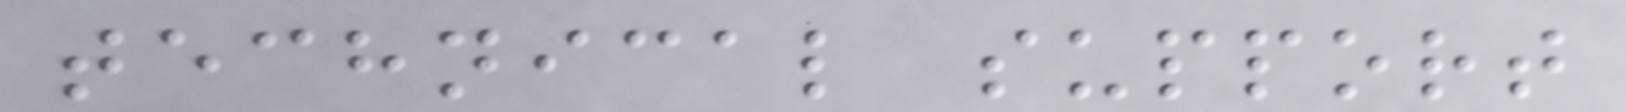technical support
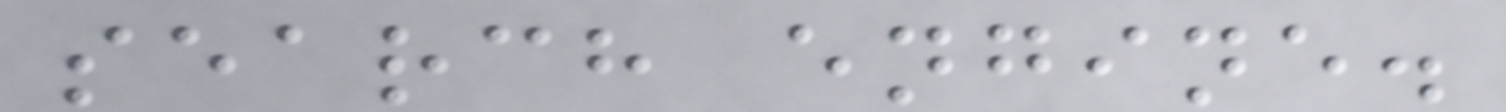search engine.
